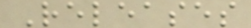Releases
